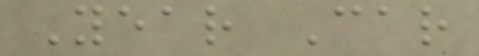Year Car
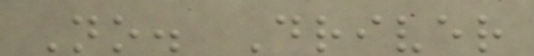No. Driver
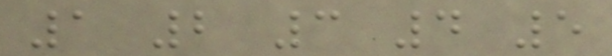1 2 3 4 5
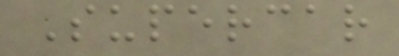Supercar
